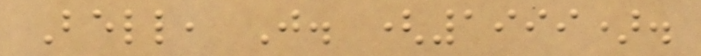Bell, J. (1999).
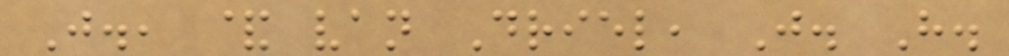J., & van Driel, J. H.
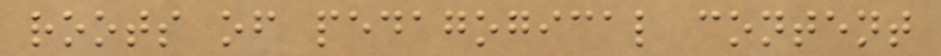roots of pedagogical content
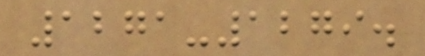1271-1279.
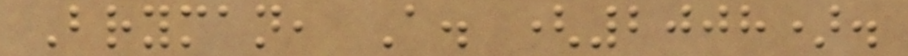Bryman, A. (2008).
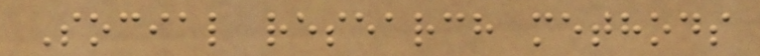Social research methods
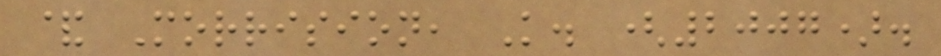& Morrision, K. (2007).
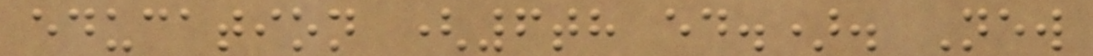education (6th ed.). New
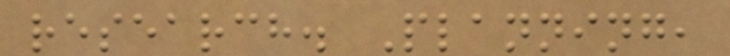research. Planning,
